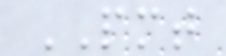PMT
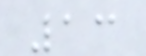13
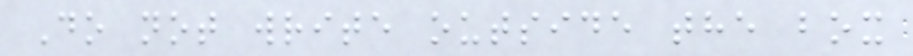Do not write outside the box
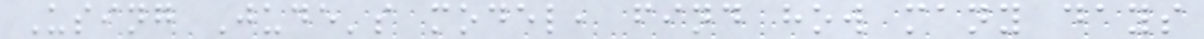Using Jude's model, find how many days
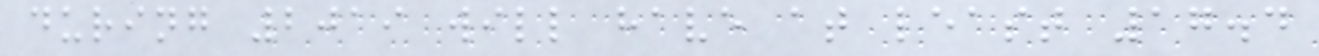during 2019 will have at least 17.4
